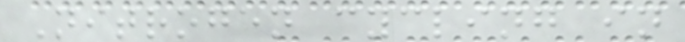Nitrogen cycling in
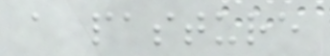a pasture
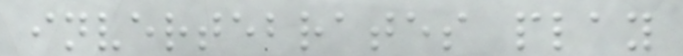invertebrates play
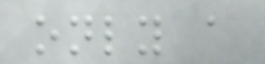only a
